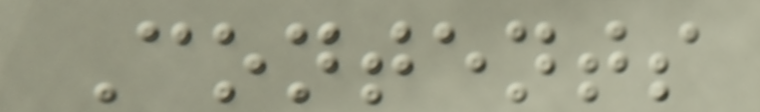Contents
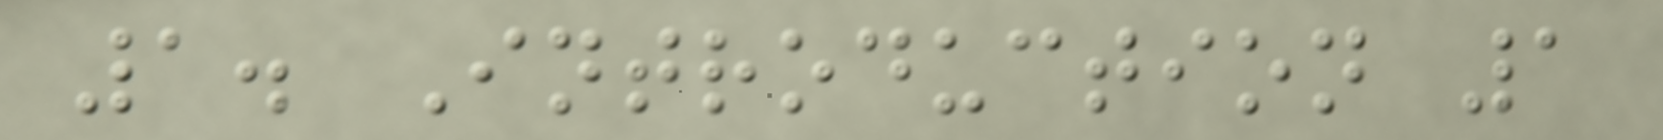1. Introduction 1
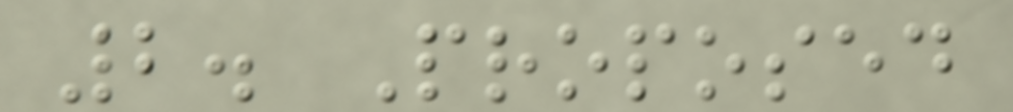2. Proposed
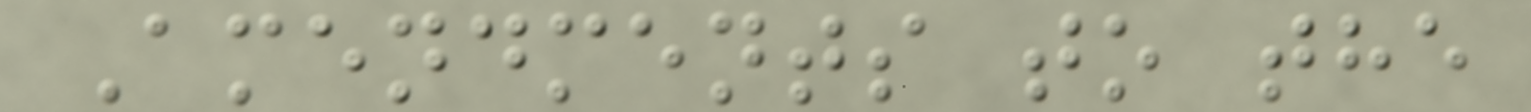Amendments to the
